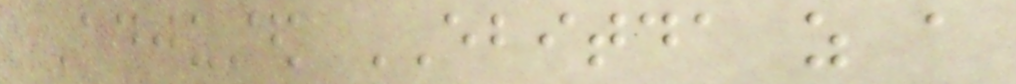Adjusted EBITDA as a
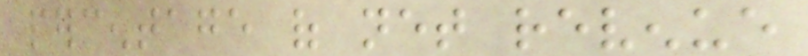percentage of net revenue
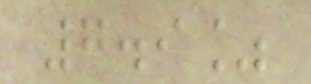7.9%
